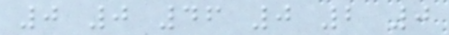0 0 46 0 2 0
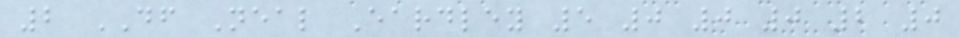2 DF Neal Eardley 5 0 0 0 2 0
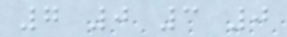7 0 3 0
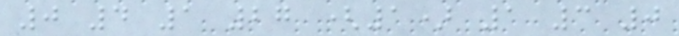0 4 1 27 (1) 1 3 0
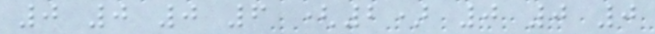0 0 0 6 (2) 0 0 0
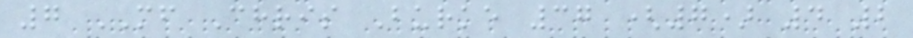7 MF Chris Burke 37 (7) 4 2
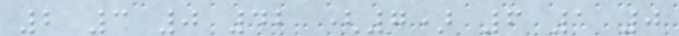2 3 0 42 (7) 6 1 0
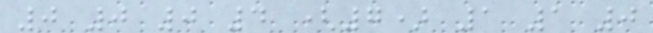0 0 0 4 (7) 1 1 0
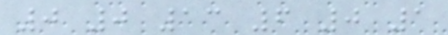0 0 13 6 0 1
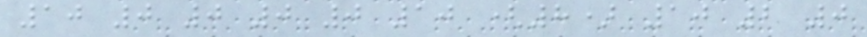10 0 0 0 0 10 (8) 10 2 0
